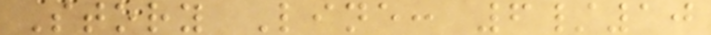Story Line: 6/10
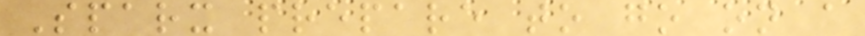Sparx prepare to go on a
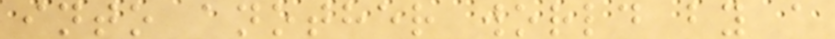into another world by a
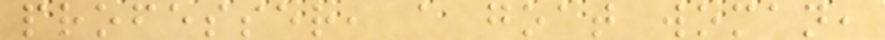professer, a goat woman,
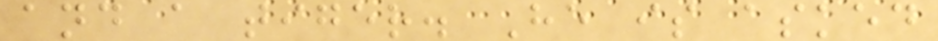and a tiger. He is asked
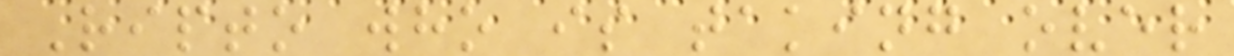Ripto who is taking over
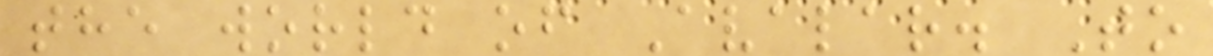the world of Avalar. To
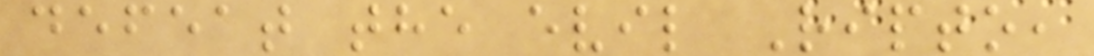defeat the evil Ripto,
